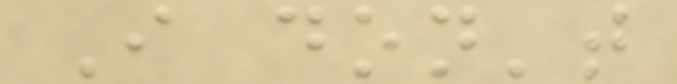I don't
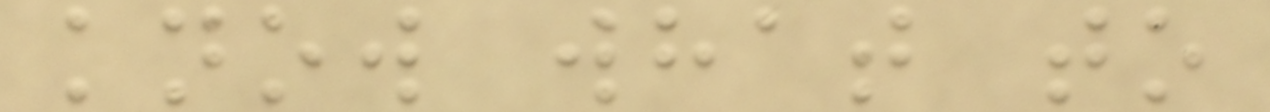know what to
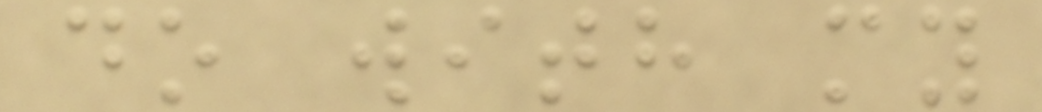do with my
